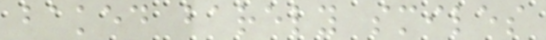baked barely smiles
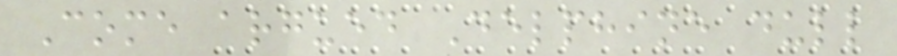Come argued Delphine dull
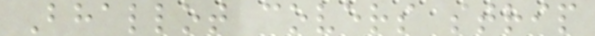Bhallot covers strip
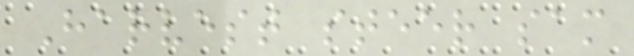Harvest steer sam
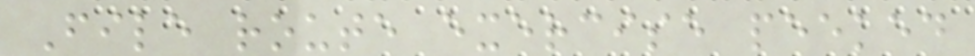File route exercise peeked
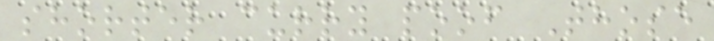shorter curry poof Those
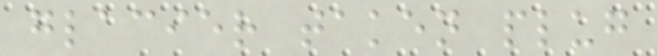glacier taken plug
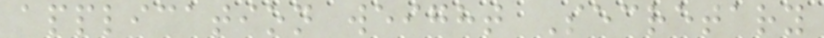application weight Secretary
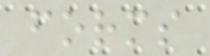forms
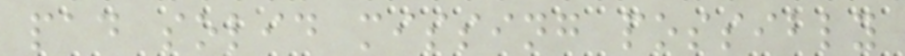pad solid missing possibly
